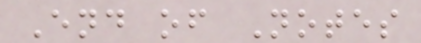End of Notes
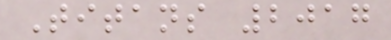Titans 2017
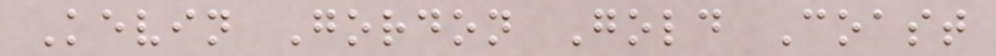Kevin Gordon Gold Coast
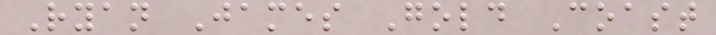Ryan James Gold Coast
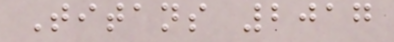Titans 2017
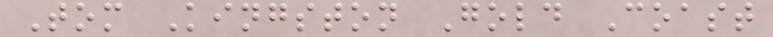Tom Kingston Gold Coast
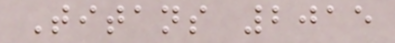Titans 2015
